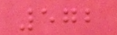572
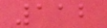112
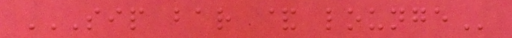SIP BAR & LOUNGE
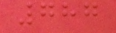787
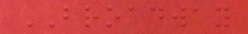BROADWAY
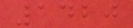1420
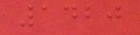1420
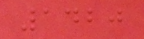1420
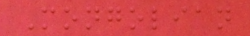Mongolian
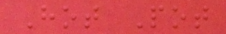Hot Pot
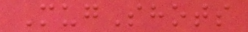MugShots
